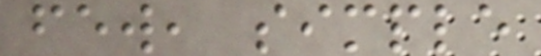few, simple
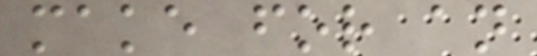make for an
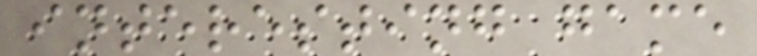interesting game
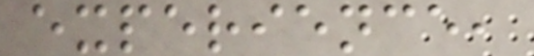experience,
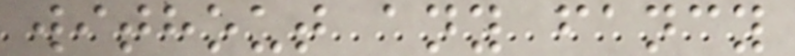without any fancy
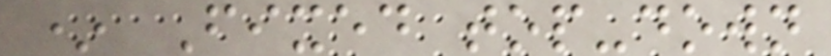* Fixed top-down
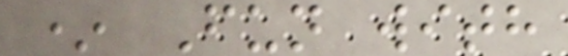* Fun with
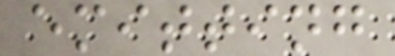emitting
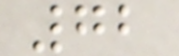72
